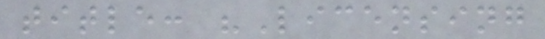title: "Licensing
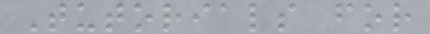Tutorials for
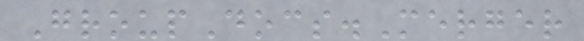GroupDocs.Merger
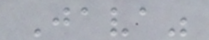Java"
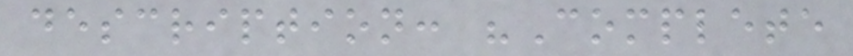description: "Complete
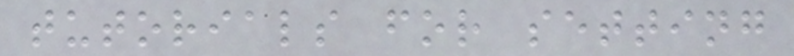tutorials for setting
